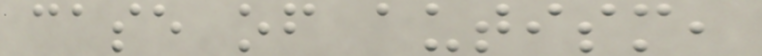case of autism,
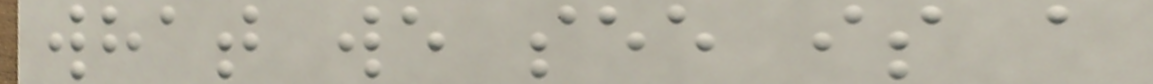what we see is a
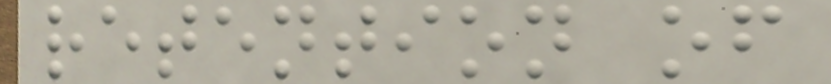retention of
